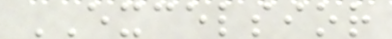EXCELSIOR
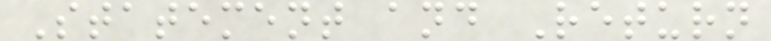Statement and Return
